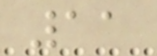11
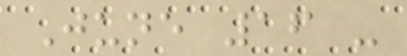June 16 -
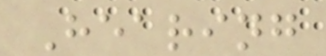Hearing
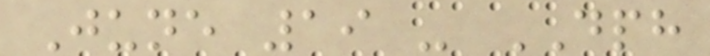June 19 - DPH
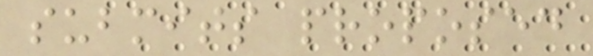submits proposed
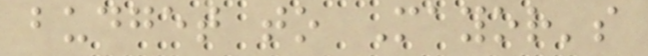budget to Mayor's
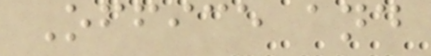Office and
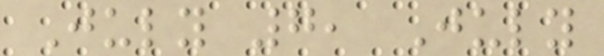July 7, July
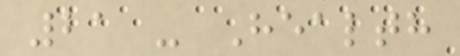21 - Health
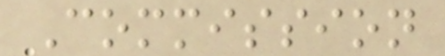Commission
